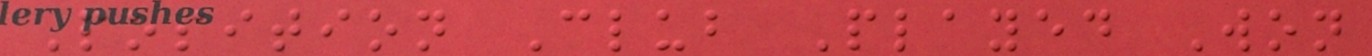Position Club Played Won
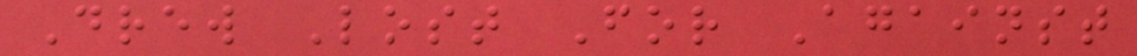Drew Lost For Against
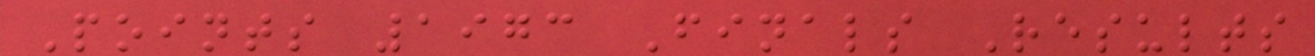Points 1973 Finals Results
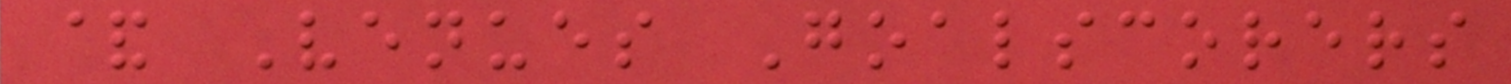& Venues Goalscorers
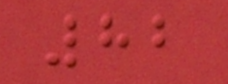82
